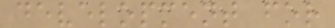development for
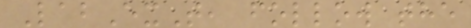LabExT, follow the
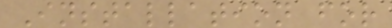Installation for
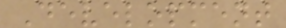Development
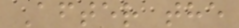After the
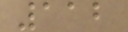112
